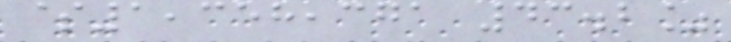$1,358,371 43.2%
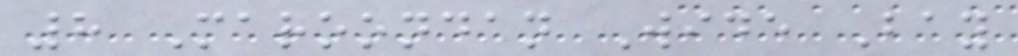8 Maroondan Wide Bay
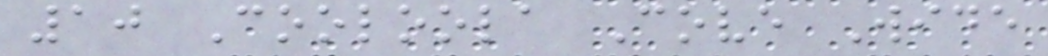10 Cooloola Cove Wide
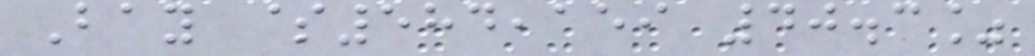Bay $584,159 40.3%
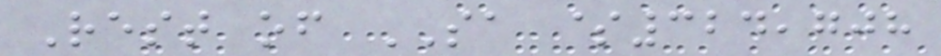Rest of SA $324,708
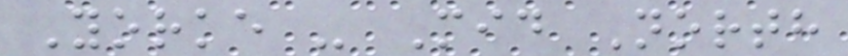Yorke - Mid North
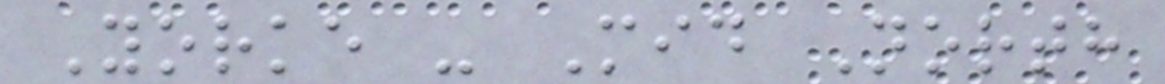Yorke - Mid North
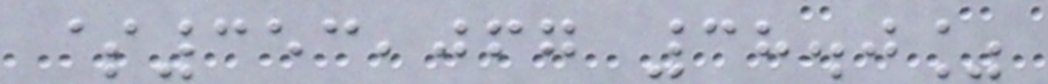$353,067 38.0%
